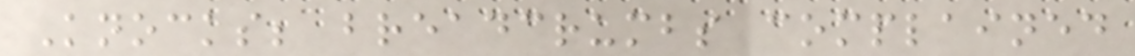Knocks; breadcrumbs complained
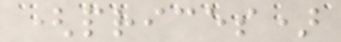(prices)
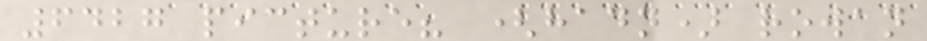6427 picture? (hadn) rowan
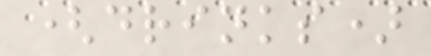(drinks)
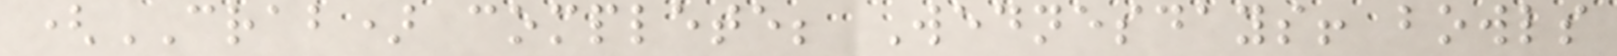(CRAB) complete; Wednesdays! bowls
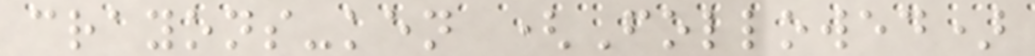crayons-ken (Followed)
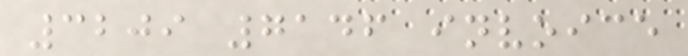3209 7146 invoice
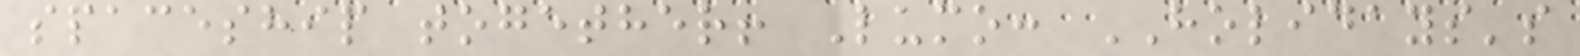spaceship together! Lumo: HOLIDAYS's
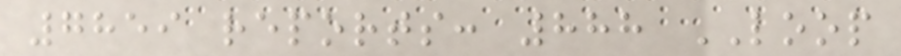7859 reports: 888 LOOP
